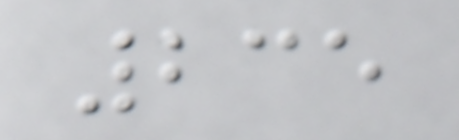235
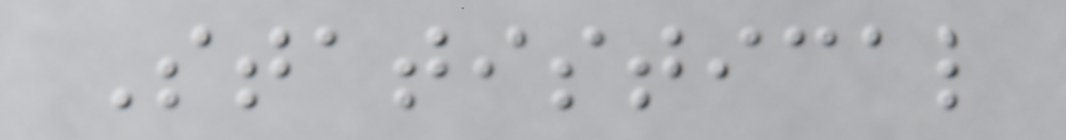Statistical
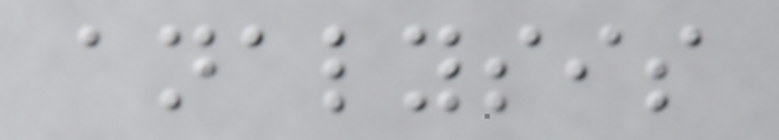analysis
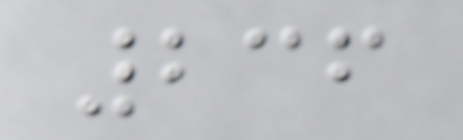236
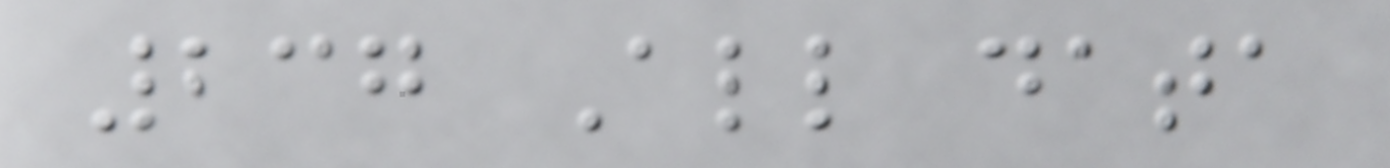237 All data
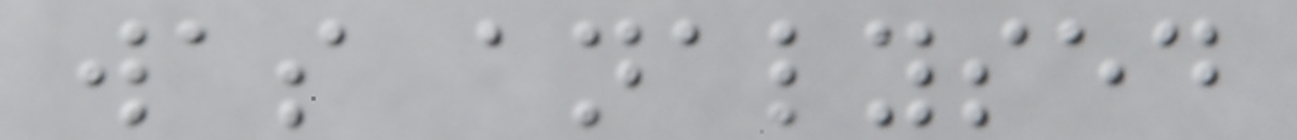was analysed
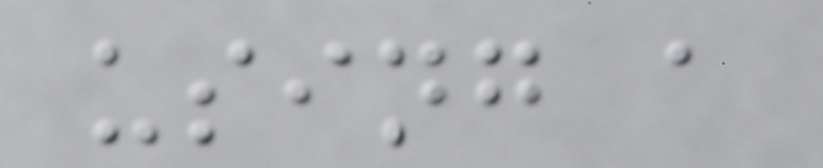using a
